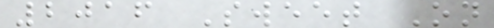2016 Sweet On
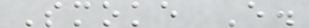Smoke E.
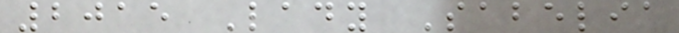2015 Lady Sabelia
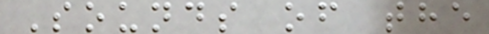Sounds of the
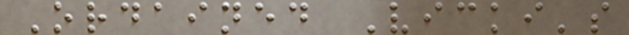Ordained Vicki's
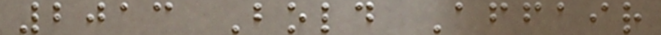2013 Bold Affair
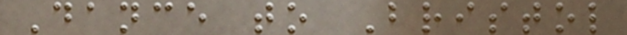Dance to Bristol
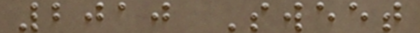2010 Sweet
